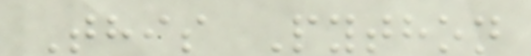This Python
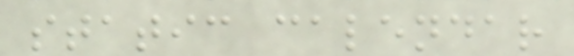static calendar
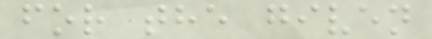for the given
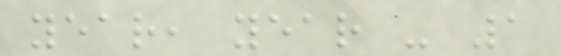year, year - 1
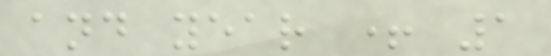and year + 1
